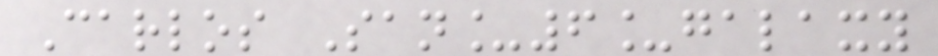Carlos San_6_galaxy
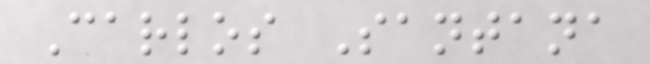Carlos Santana
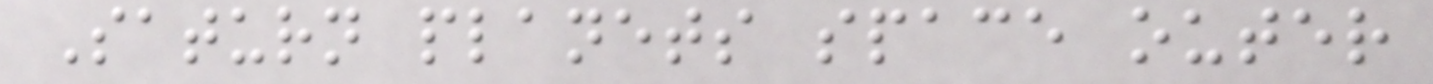Saturn planets space outer
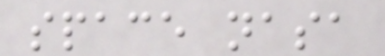space nasa
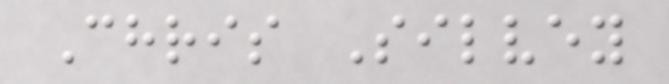Chris Silvey
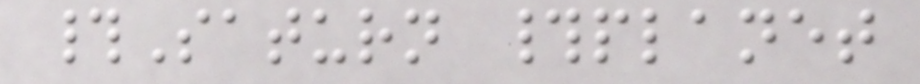#Saturn #planet
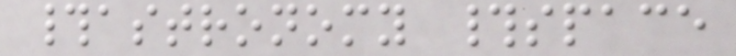#astronomy #space
